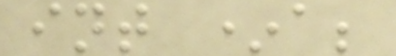int *a;
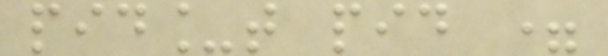pid_t pid =
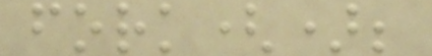fork();
